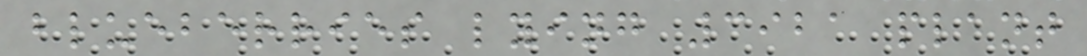blueberries lying 3921 plant
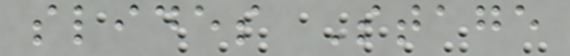slides Stage
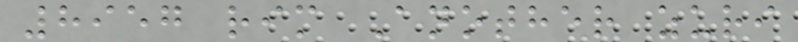8957 rim Another zuri
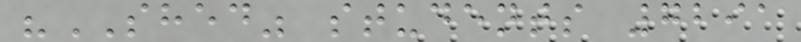"SHED" students 7291
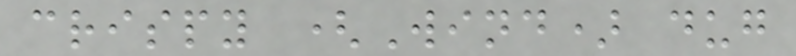crispy (Wind) dug
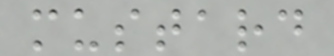mustard
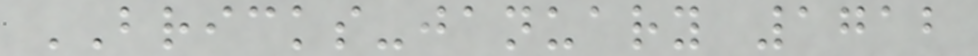BRICKS-january 1712
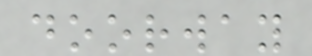doorway
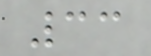33
